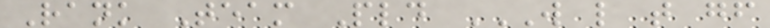Rank Team Pld W L T GF
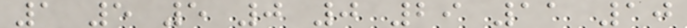1 5 5 0 0 29 11 10
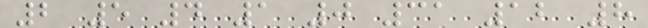2 5 4 1 0 31 12 8
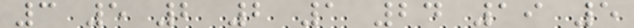3 5 2 2 1 24 19 5
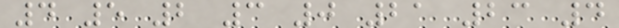4 5 2 3 0 21 23 4
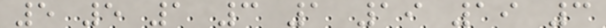5 5 1 3 1 19 19 3
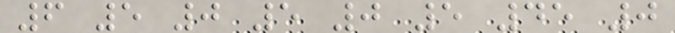6 5 0 5 0 5 45 0
